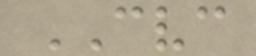CVC
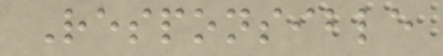Responsible
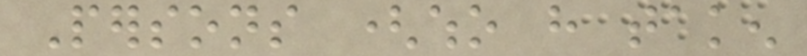Persons (who have taken
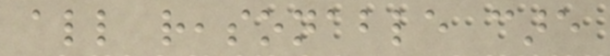all reasonable care
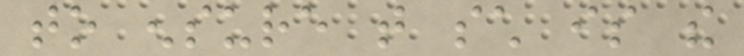to ensure that such is the
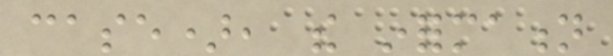case), the information
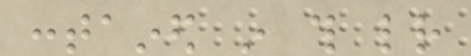contained in this letter
